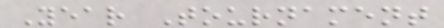Year Tournament
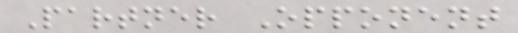Partner Opponent
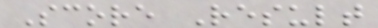Score Result
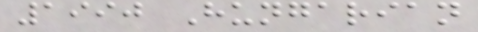1990 Hungarian
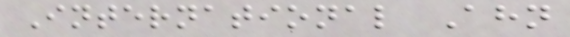International Ahn
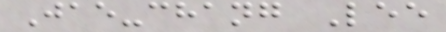Jae-chang Lee
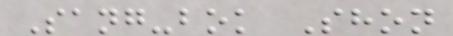Sang-bok Shon
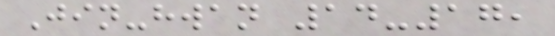Jin-hwan 14-17,
